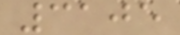3105
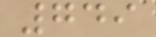749
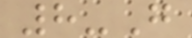8-G
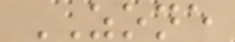ZONE
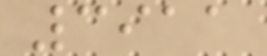3911
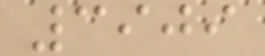3909
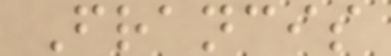Francis
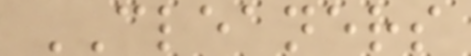CLEANERS
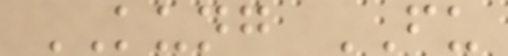KUNG FU
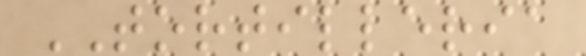TORTILLERIA
